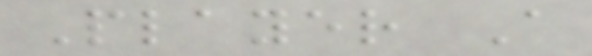Player A
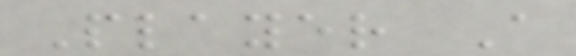Player A
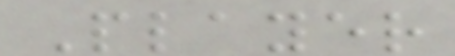Player
